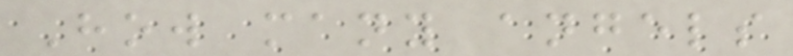How many angels
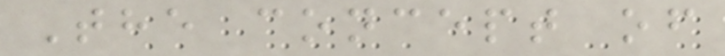The concept of
